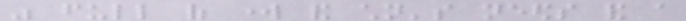was full of work and children's needs and a
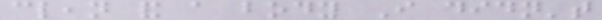clean and a body I didn't
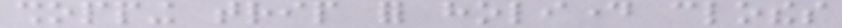shopping trip for holiday clothes
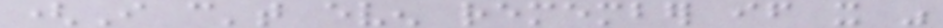(I can't even remember if it was
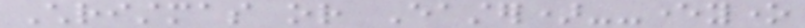Christmas or Easter)--everyone
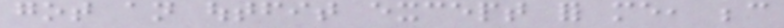got an outfit except for me, because
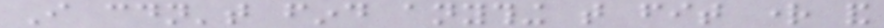I couldn't find anything that fit right and
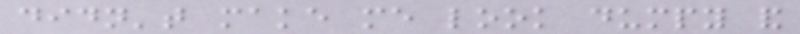didn't make me look dumpy and
